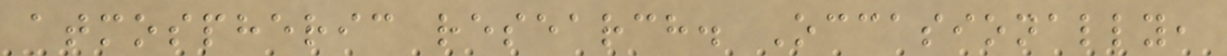atmospheric research. Occasionally,
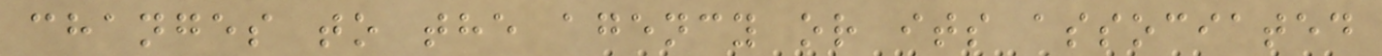changes to the agency or its associated
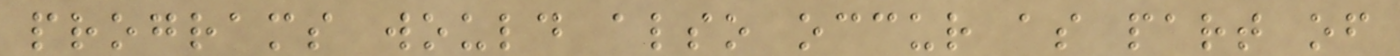programs would also occur as part of
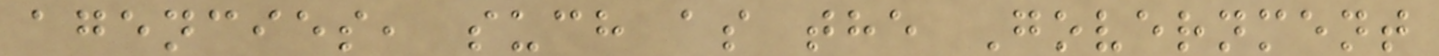agencies, such as the Government
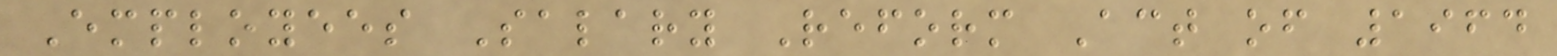Employees Salary Reform Act of 1964
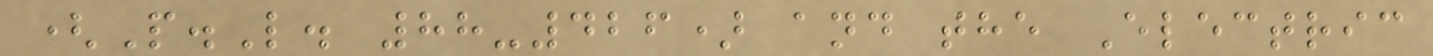(P.L. 88-426) and the Electric
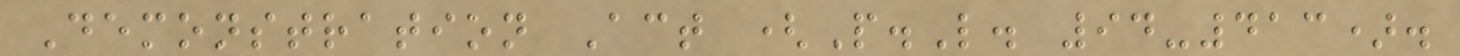Demonstration Act (P.L. 94-413).
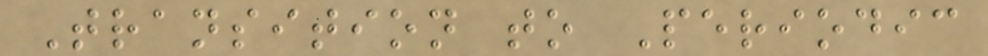Transition to Periodic
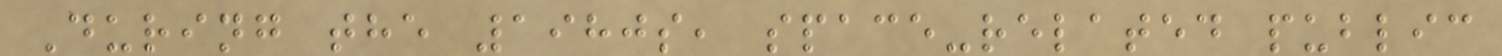During the 1980s, space-related public
